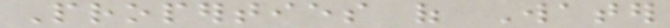Properties of Water
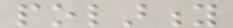polarity
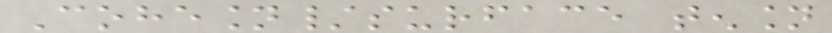Cohesion/surface tension
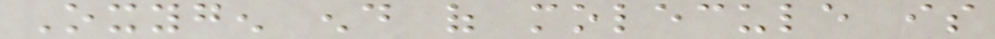Oxygen end of molecule is
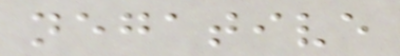negative
